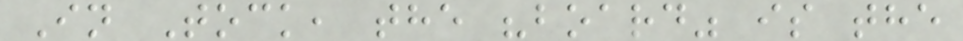In Tock, the "board" is the
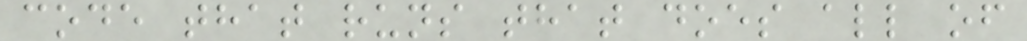code that runs that does all of
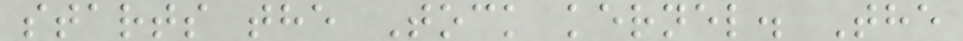starts the Tock kernel. The
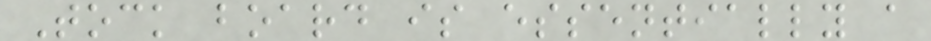Tock board is essentially a
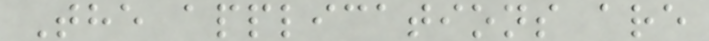The applications are
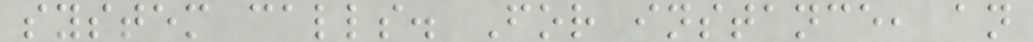system calls. For instance, an
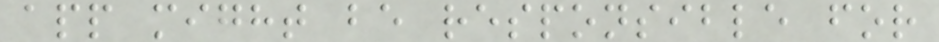app might be responsible for
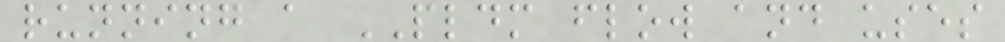running a PLDM flow and uses
